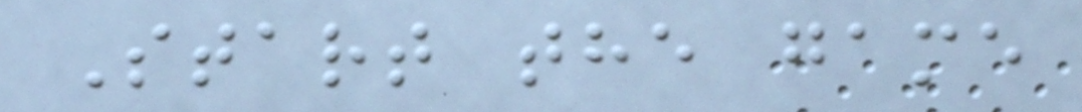Start the game
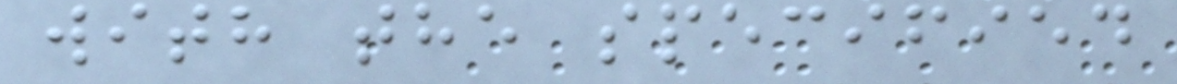with the specified
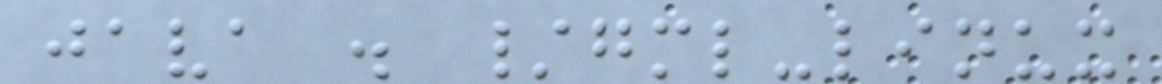java . /gml-linux
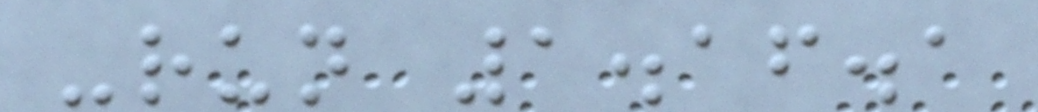-run 1.16.1
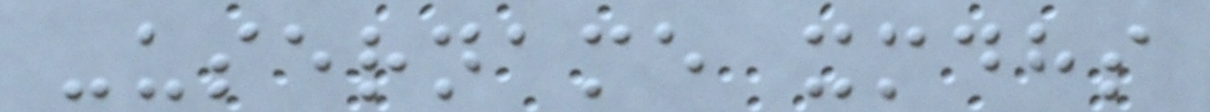-username xmdhs
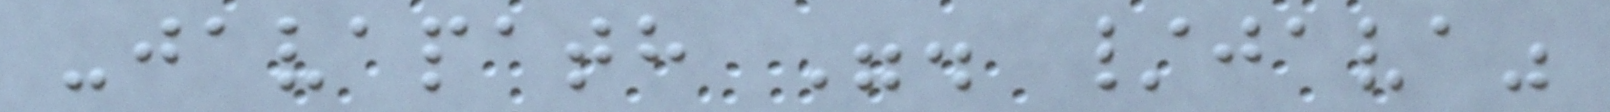-javapath ". /java"
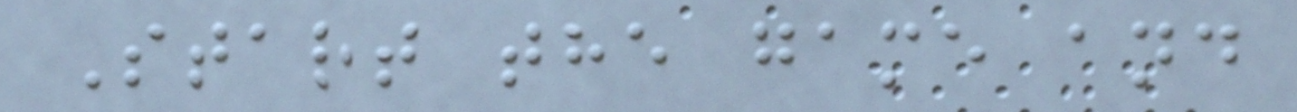Start the game and
